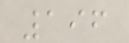196
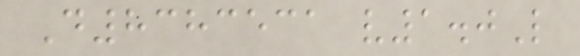D8383531 v1.0L
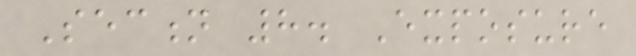Section 8. Exposure
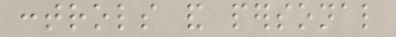controls and personal
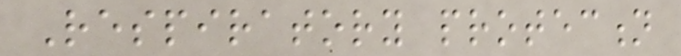Respiratory protection
